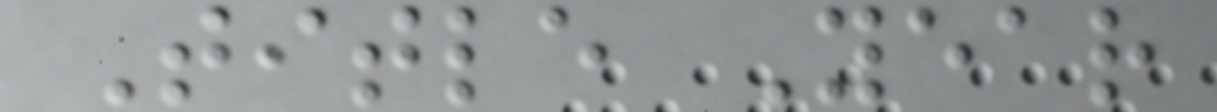Title Year
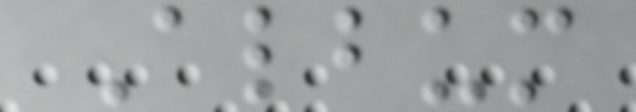Album
